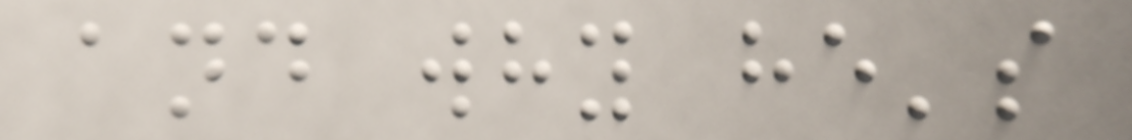and why he's
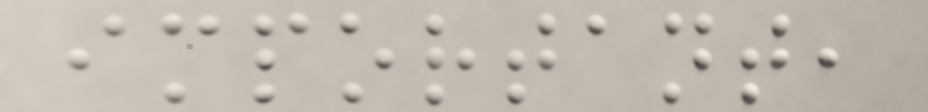important,
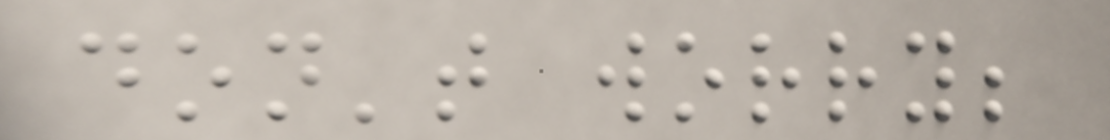don't worry;
